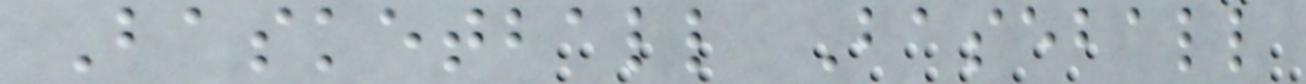Basketball Baseball
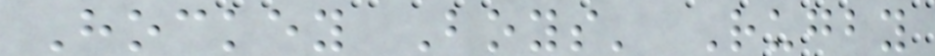Hockey Boys' Rugby
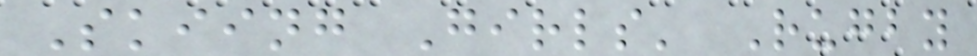Skiing Girls' Rugby
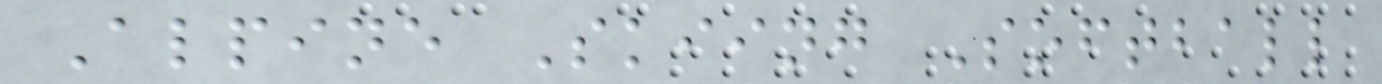Alpine Skiing Softball
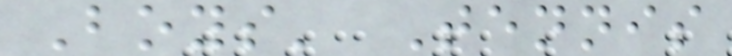Boys' Tennis
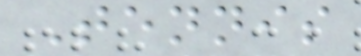Tennis
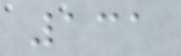131
